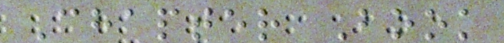Chapter Book
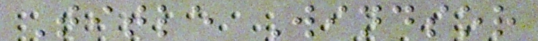Title Windsor
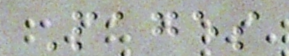Pages
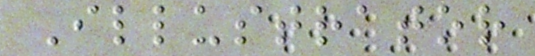Illustrator
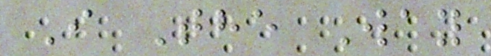I The Way
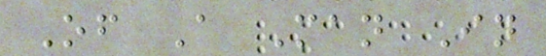Of A Man In
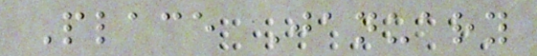Place January
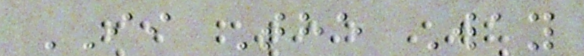II The Way
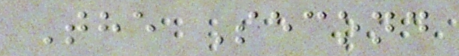The Second
